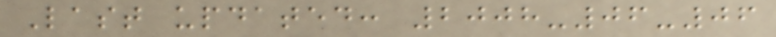Last updated: 2008-06-06
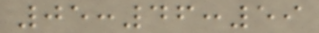05:46:59
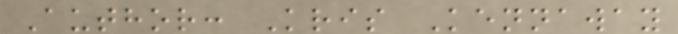Author: Kris Kennaway
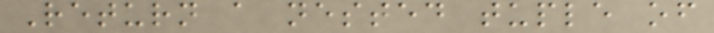Return a nested tuple of
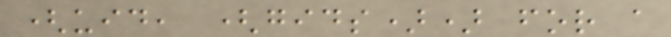(uid, (gids)) for a
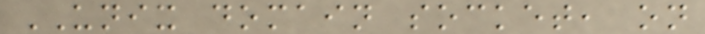UNIX domain socket, on
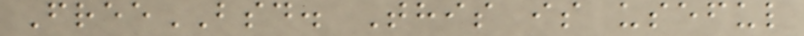FreeBSD. This is useful
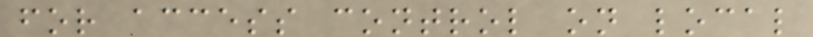for access control on local
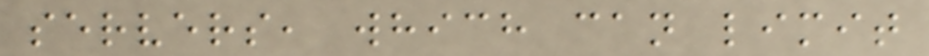servers, which can limit
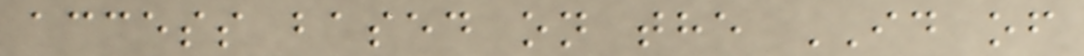access based on the ID of
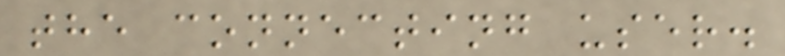the connecting user.
